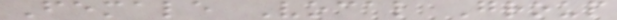Female Vocal Group
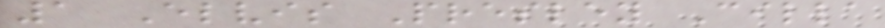1 Elvis Presley Cilla
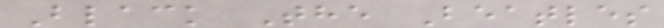Black The Beatles
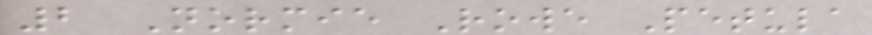2 Normie Rowe Petula
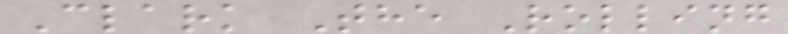Clark The Rolling
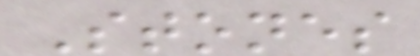Stones
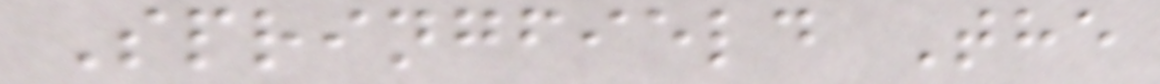Springfield The
